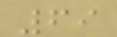69
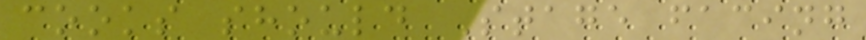cooks should Stage facing
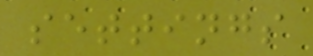settings
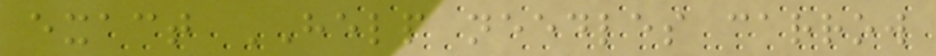exact HELP needles carrow
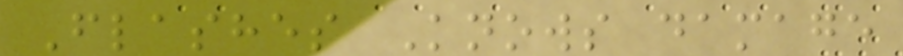Flashes Knows damage
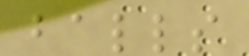balls
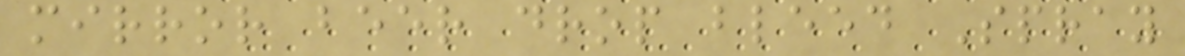mirror beer drop bleed Spray
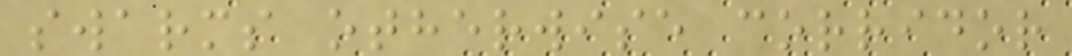swarms otherwise corridor
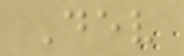Dev
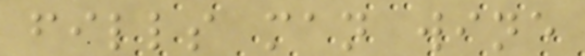fills man wine
